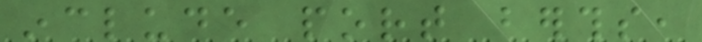include port berths,
